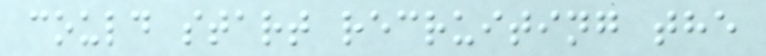could start recruiting the
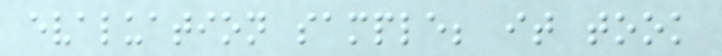evaluation sample; it took
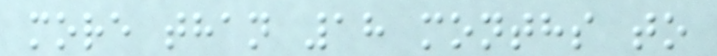more than 18 months to
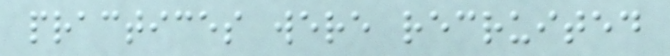practices were recruited
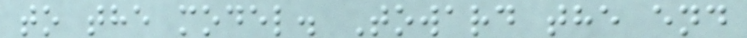to the model. Toward the end
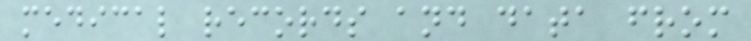medical records and data from
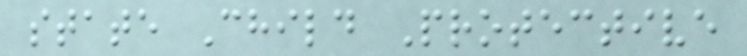state Child Protective
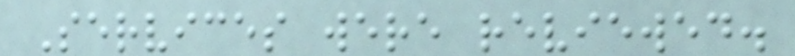Services were reviewed.
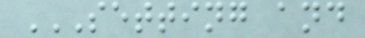SETTING AND
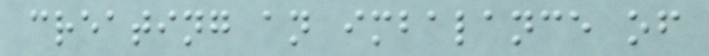creating an imbalance of
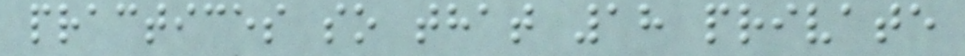practices so that 18 private
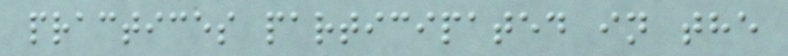practices participated in the
